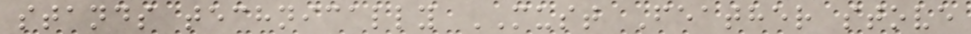stands technically MUST Feather stove
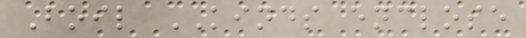Boil KINDS enclose
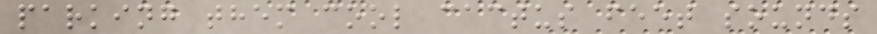parking them cool cactus feet sounds
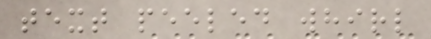text peeled whirl
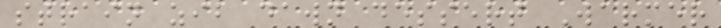strain zib dawn dessert Warmer
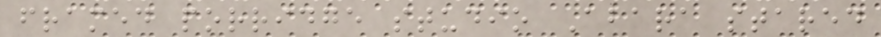framed porridge studio Abara stared
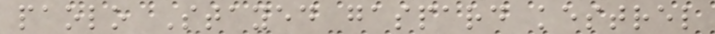paolo Stayed gaspard kestrel
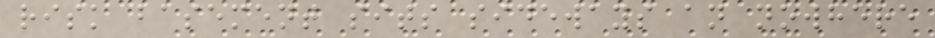risk basement sits sideways an nowhere
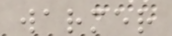warmer
